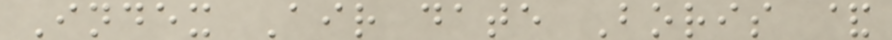Index Air date Boris &
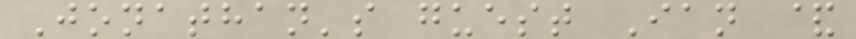Jonathan's guest Ian &
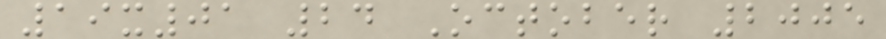19x01 24 October 2005
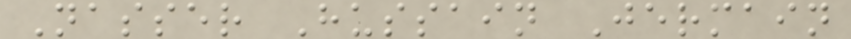Nasser Hussain Jermain
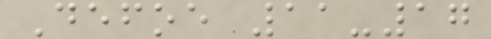Defoe 11-17
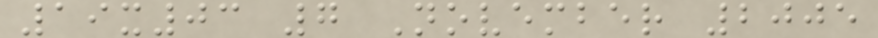19x03 7 November 2005
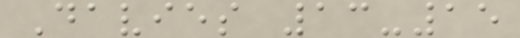Davies 13-15
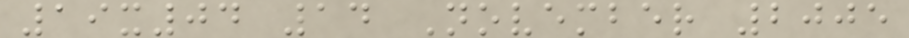19x04 14 November 2005
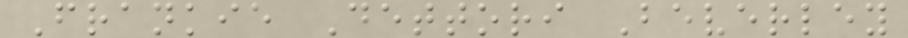Frankie Dettori Beverley
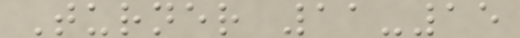Turner 11-15
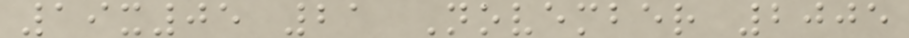19x05 21 November 2005
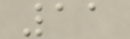11
